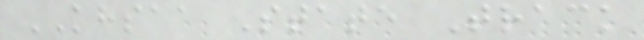KHSAA State Track
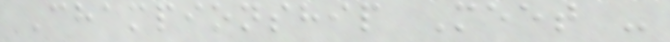Championship Meet -
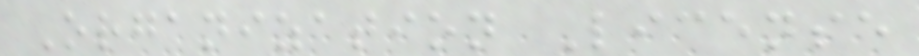Organization License
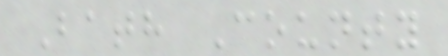Bath County
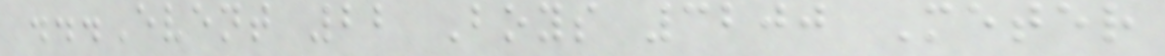...Event 22 Boys 3200 Meter
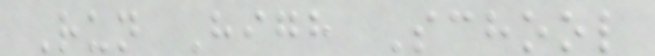Run High School
